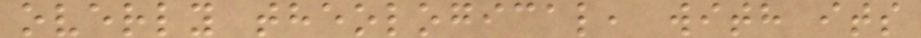overly theological, with its
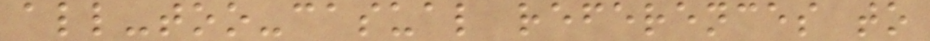all-too-casual references to
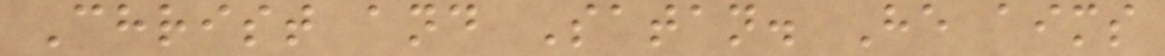Christ and Satan. He aims
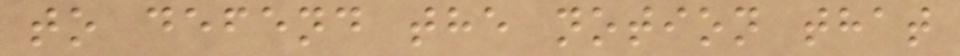to defend the notion that
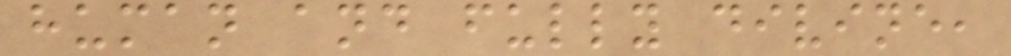human and fully divine,
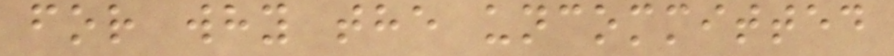for why the uncommitted
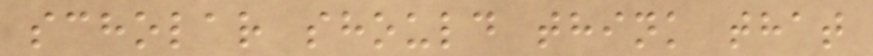scholar should think that
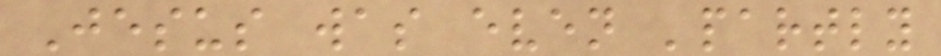Jesus was even 'partly
